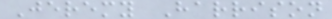Jeremy Harrison
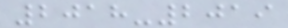2018-2019
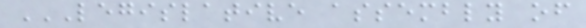LEGISLATIVE ASSEMBLY OF
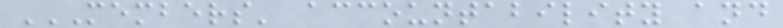MEMBERS' ACCOUNTABILITY AND
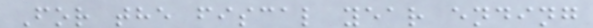For the fiscal year ending
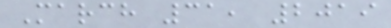March 31, 2019
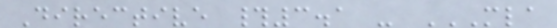Directive #3.1 - MLA
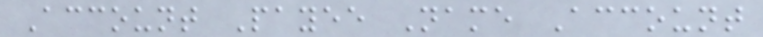Account Payee Name Account
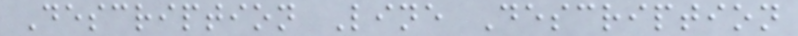Description Line Description
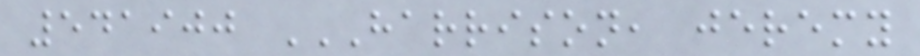541900 HARRISON, JEREMY
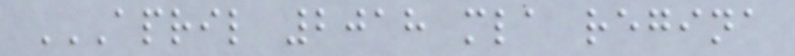APRIL 2018 MLA REGINA
